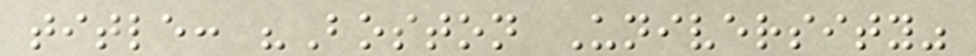title: "Boston University"
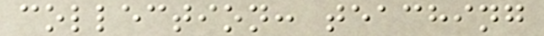collection: teaching
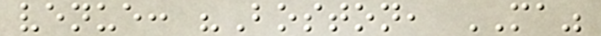venue: "Boston, MA"
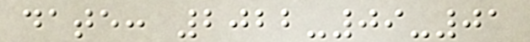date: 2022-09-01
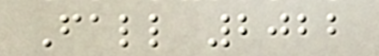Fall 2022
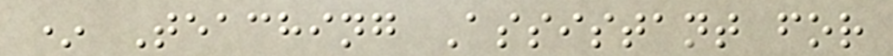* Teaching Assistant for
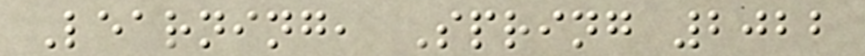Learning, Spring 2022
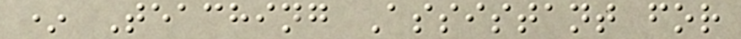* Teaching Assistant for
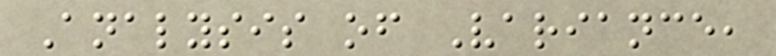Analysis of Variance,
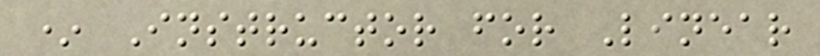* Instructor for Linear
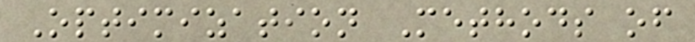Optimization Methods of
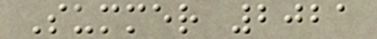Summer 2021
